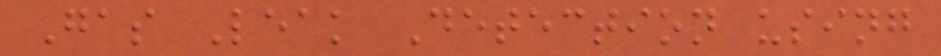Gas Leak Detection using
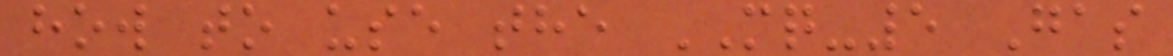how to use the MQ-5 Gas
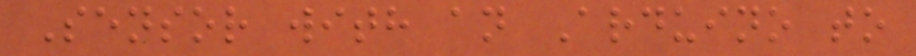Sensor with an Arduino to
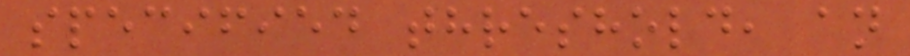specified threshold, an
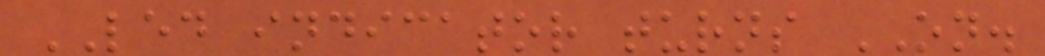LED indicator turns ON.
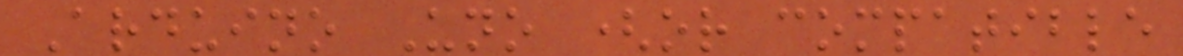Arduino Uno (or compatible
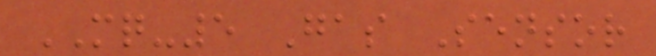MQ-5 Gas Sensor
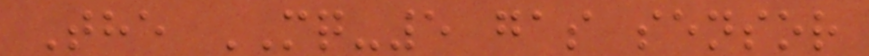The MQ-5 gas sensor
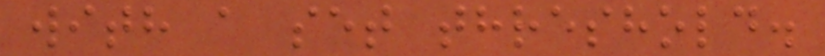with a set threshold.
